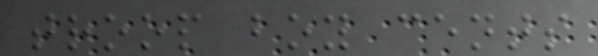troop boy cents
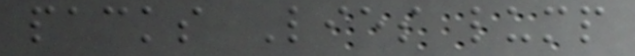packs Lies lump
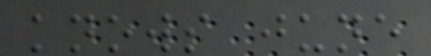knows june
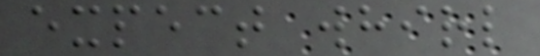expect whirl
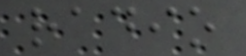radio
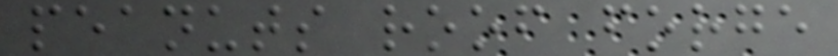peanuts roof forge
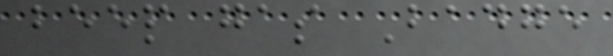beep gas Badge
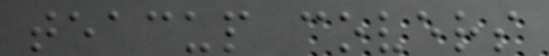teacup covers
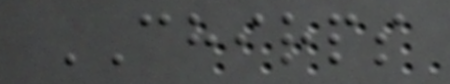CHIRPS
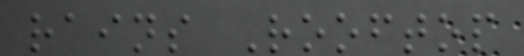rains Rooftop
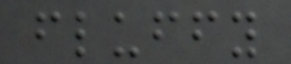fluffy
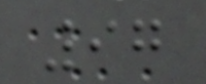97
